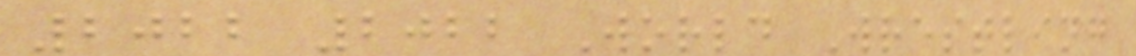2022 2022 World Wrestling
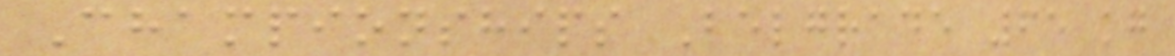Championships Belgrade 65 kg
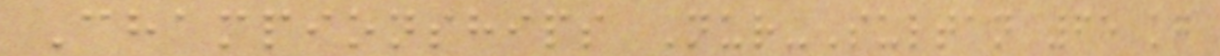Championships Nur-Sultan 65 kg
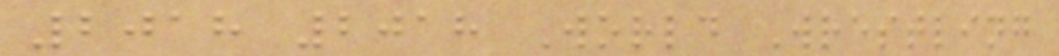2018 2018 World Wrestling
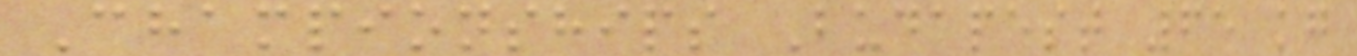Championships Budapest 65 kg
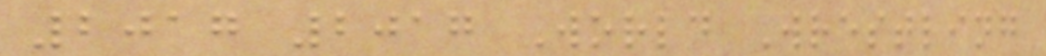2017 2017 World Wrestling
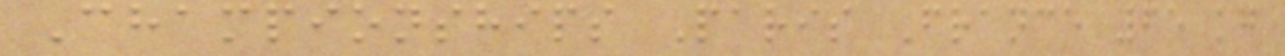Championships Paris France 65 kg
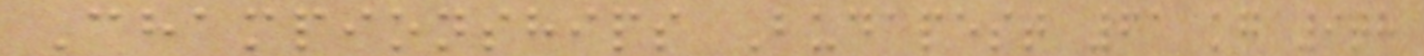Championships Budapest 61 kg 9th
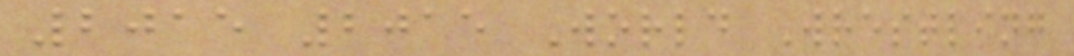2015 2015 World Wrestling
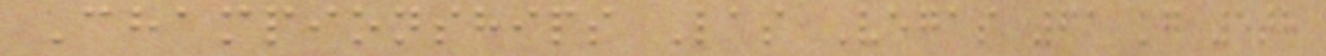Championships Las Vegas 61 kg 5th
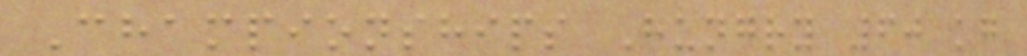Championships Hungry 60 kg
